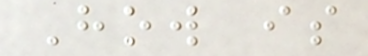How is
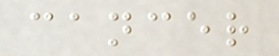cancer
